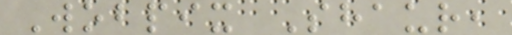Wobpix Shaur,
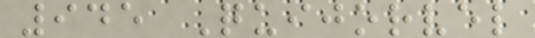945 Quijorvel
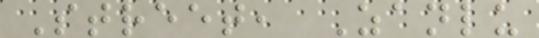Street, Zanlu
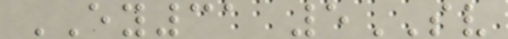EY31 5SV
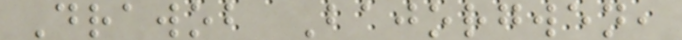Drawob Bajorgwen,
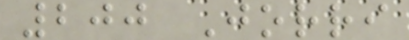200 Jorri
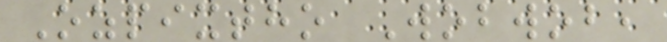Ozpixtho Wobwob,
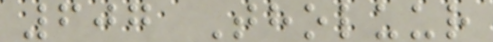607 Tholuur
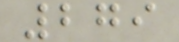279
